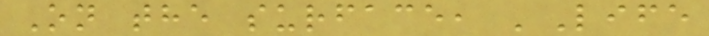On the surface, 'Life
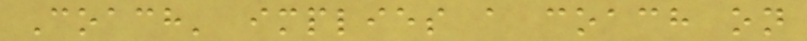Coach' implies a coach on
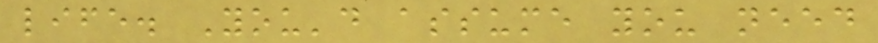life. You'd assume you need
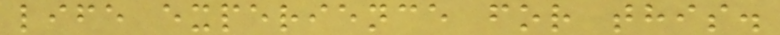life experience for this.
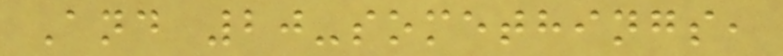And 20-somethings,
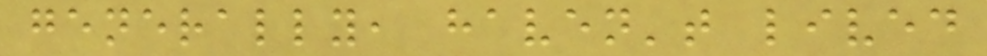generally, haven't lived
